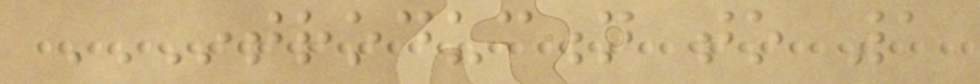INTRODUCTION TO 1
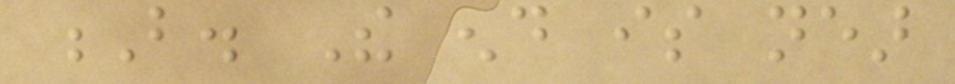B. The end is near
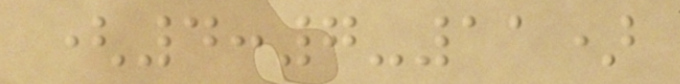(4:7-11)
